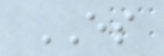ES
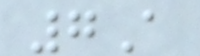7A
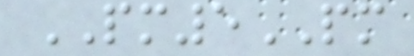PM5PM
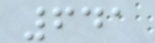641
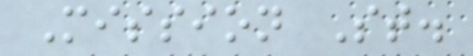Mission St.
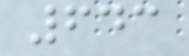643
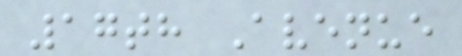17th Avenue
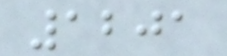1201
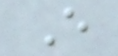E
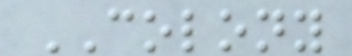COLONY
